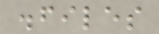.files
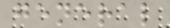general
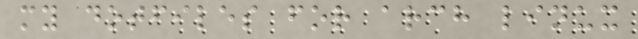my dotfiles for arch linux
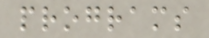programs
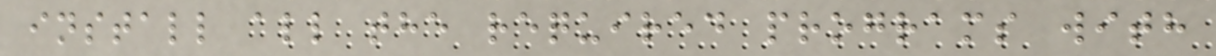install all the required programs with
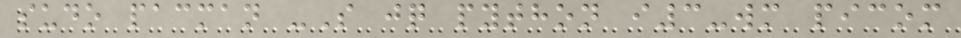sudo pacman -S jq python i3-wm picom
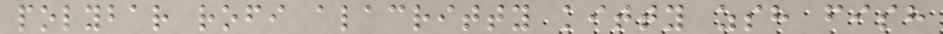polybar rofi alacritty kitty zsh fish
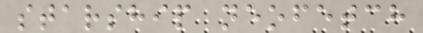starship neofetch
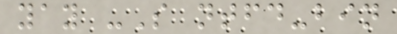yay -S ntfd-bin
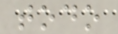todo
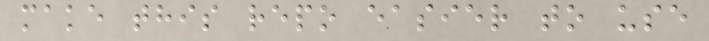make this repo easier to use
